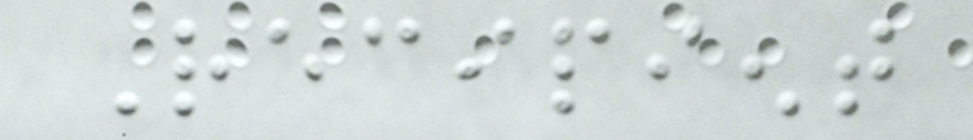Recipient
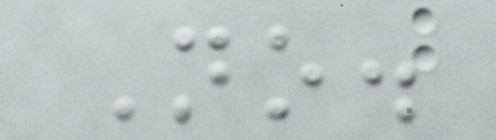No.
